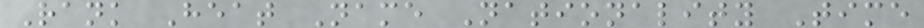Rank Heat Name Nationality Time
